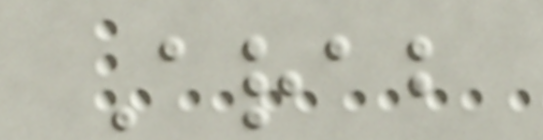Arab
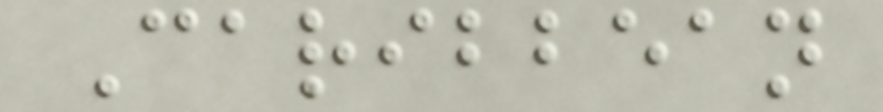Caribbean
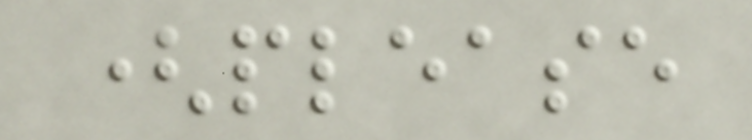(please
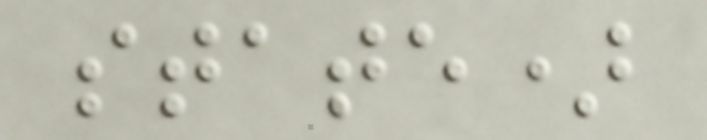state)
